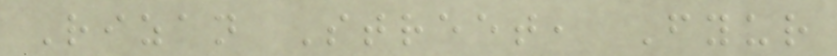Rizan Street, Fyur
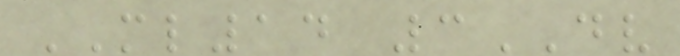ML14 3DV
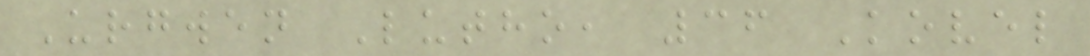Urgwen Lutho, 36 Kovel
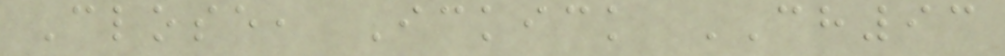Close, Ickick CH93
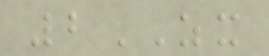2ZX
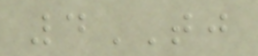4TJ
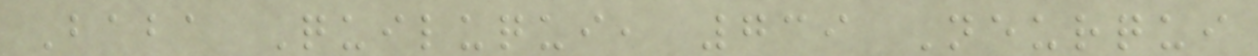Baba Quiluqui, 739 Neurqui
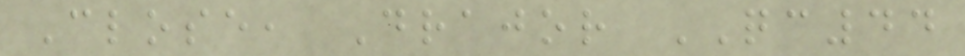Close, Drajor QC44
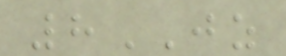8JZ
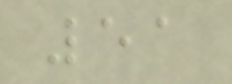51
